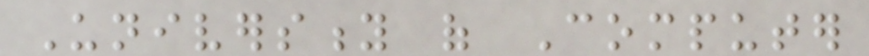University of Computer
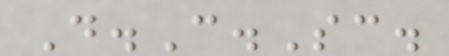D.C.Sc.
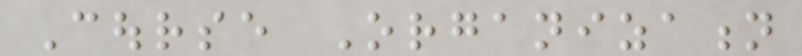Course Organization
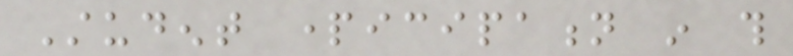Student participation in this
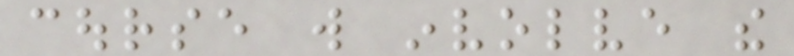course will involve the
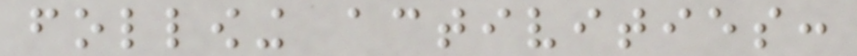following activities:
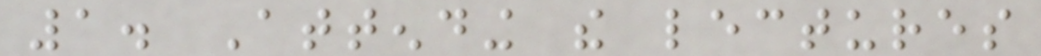1. Attending the lectures
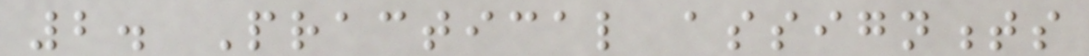2. Practical assignments
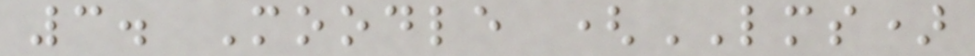3. Moodle (LMS)
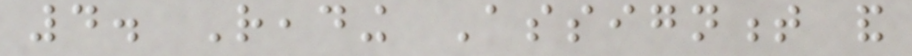4. Reading Assignment and
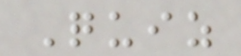Quiz
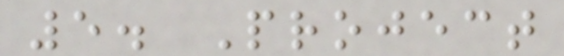5. Project
